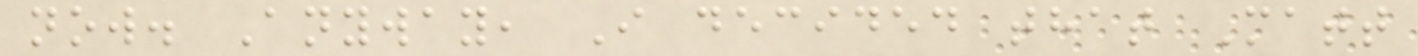now. Anyway, I decided that Matt
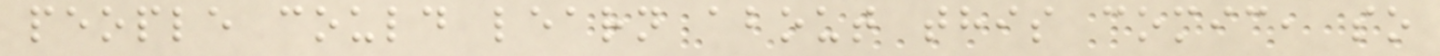people could learn about this comic, so
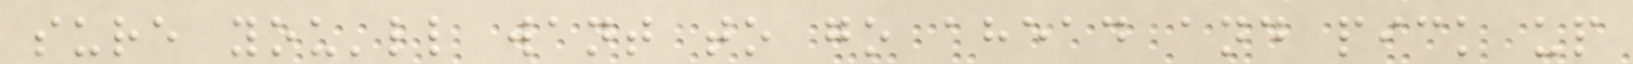sure you'll want to go ahead and pick up
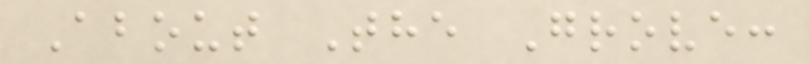About The Grove:
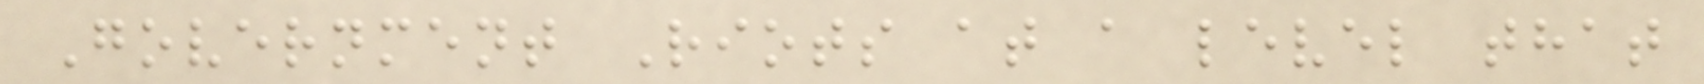Government Riots at a level that
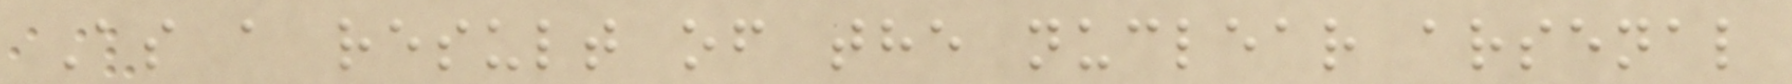As a result of the nuclear arsenal
